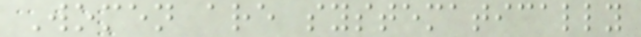Women are systematically
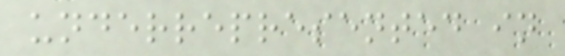underrepresented in
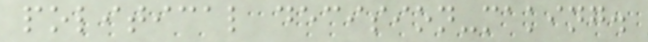political decision-making.
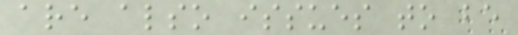are also issues to be
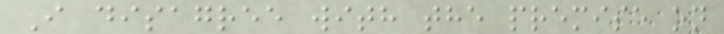I disagree with the premise on
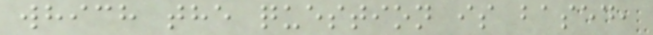which the question is based,
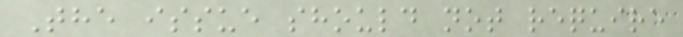The issue should not require
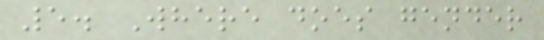5. Where does gender
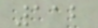112
